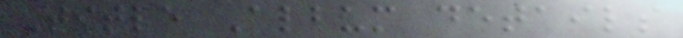Title Album details
